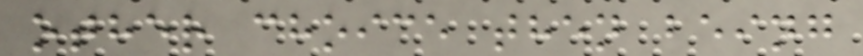other choice then being
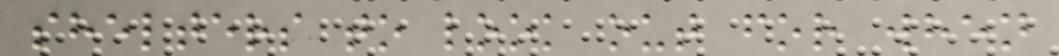shelters to look out for when
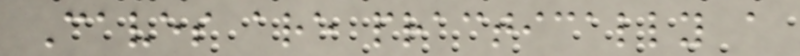Caves are practically a
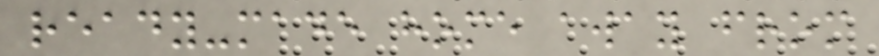ready-made home away from
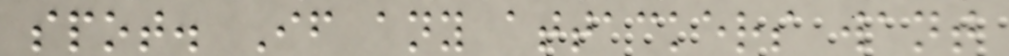spot. If any attackers want
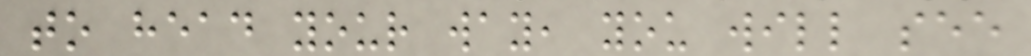to head your way, you will see
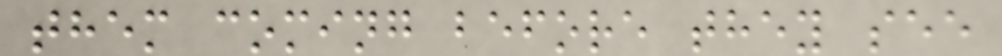them coming before they see
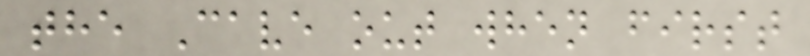the Cave out when first
